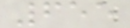655
